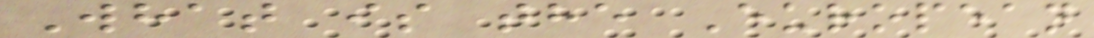What is the European
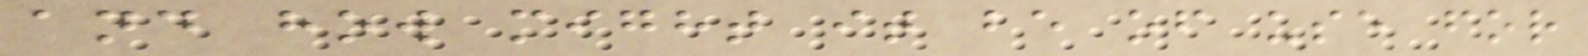and how might it be of use for
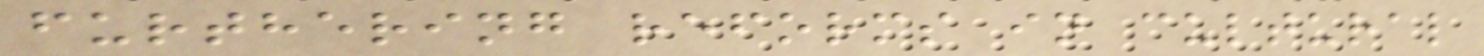furthering reforms in cultural
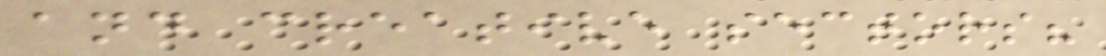and creative sectors?
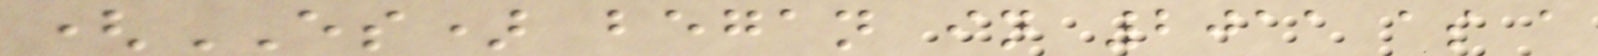(ES) began in 2011 as a
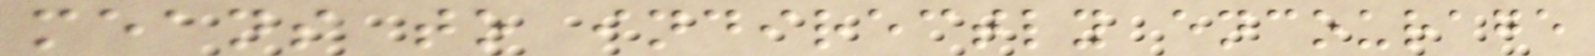means to indirectly encourage
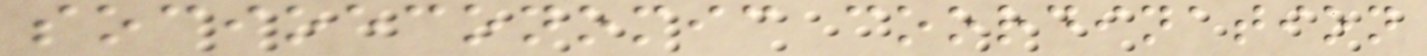socioeconomic coordination
